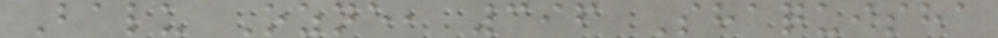Balu Ozne, 396 Shaquisha
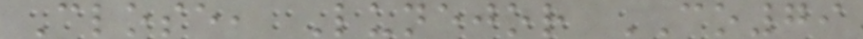Close, Lunejor CO79
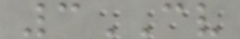3CV
